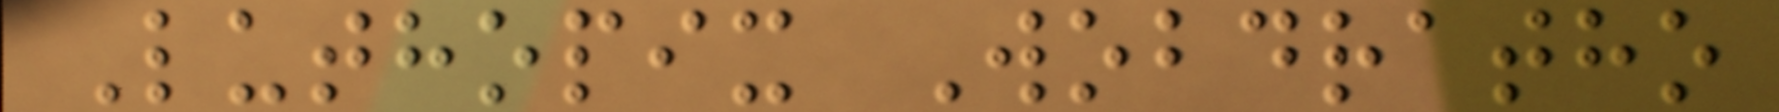Luthopix Wobdratho
